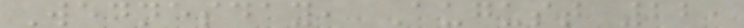Wednesday, August 22,
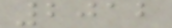2012
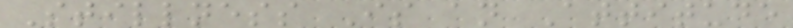Stillness Is an Attitude
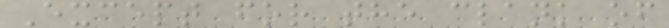Except for the clank of
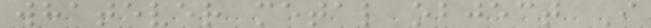whatever metal object I
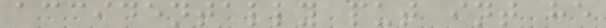accidentally put int he
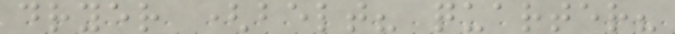dryer (belt? quarter?
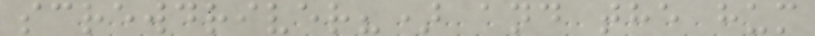screwdriver?) and the hum
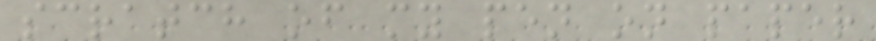scratch of my pen on paper
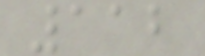112
